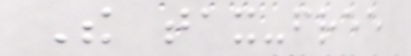The tax-free
